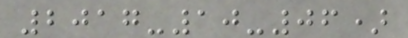2017-10-06)
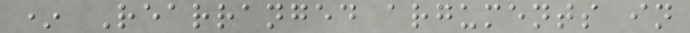* Rearranged arguments in
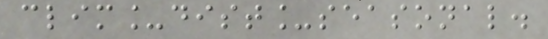clim_dist_seasonal.
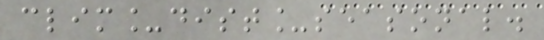clim_dist_seasonal.
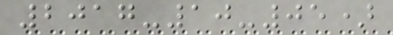2017-10-05)
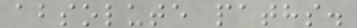absolute paths.
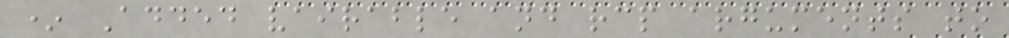* Added vairable and rcp arguments to
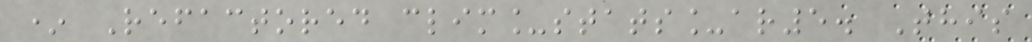* Refactored clim_stats_ar5. This
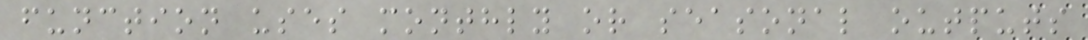function uses monthly or seasonal outputs
